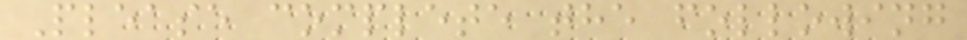Please complete the following
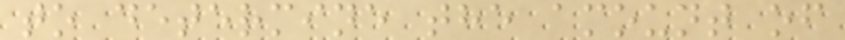to determine the amount of
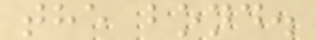the bond.
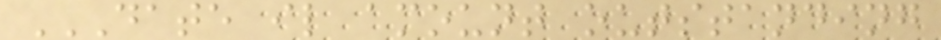DATE IL AMOUNT OUTSTANDING
